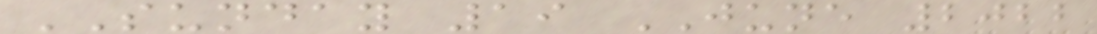SUNDAY 19 JUNE 2022
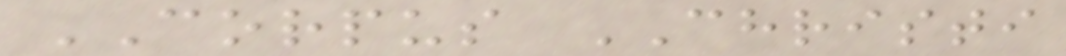CORPUS CHRISTI
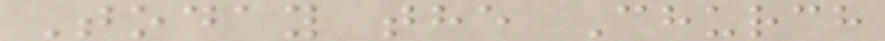Today the Church
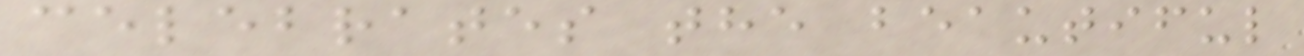celebrates the beautiful
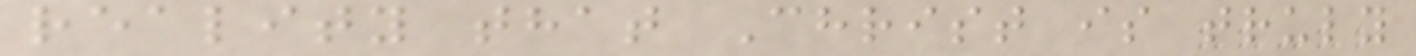reality that Christ is truly
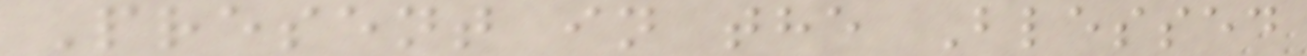Present in the Blessed
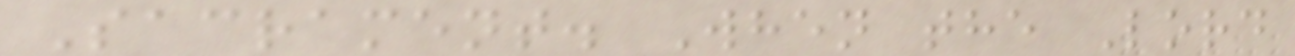Sacrament. When the Lord
